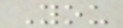You
